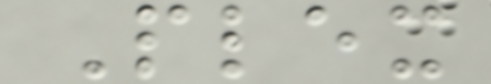Plex
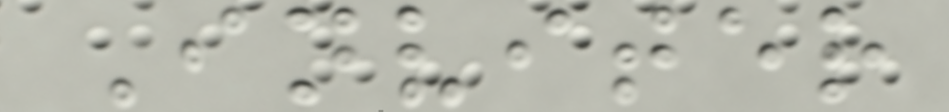Inviter
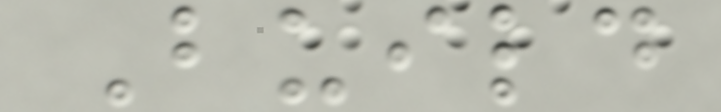Build
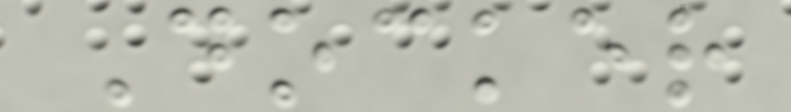Docker
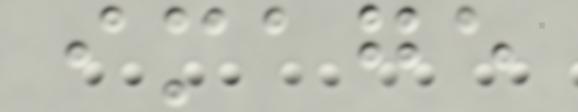image
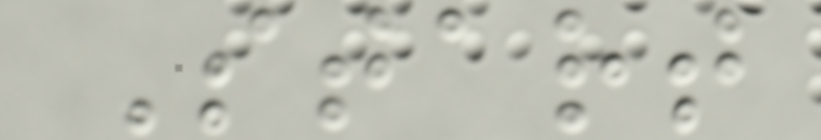Start
